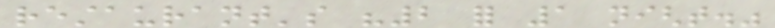restaurant's "2 for 1 night."
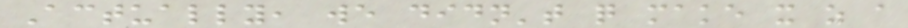Actually, we didn't quite make it as a
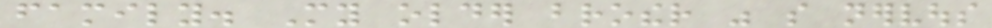family. My older brother was so nervous
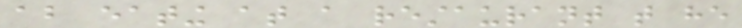about eating at a restaurant that he
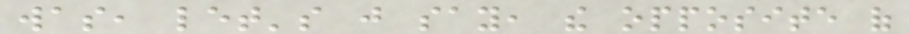was, let's just say, the opposite of
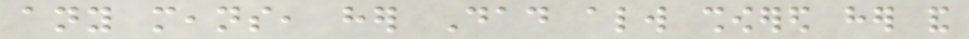any means, her Dad always showered her and
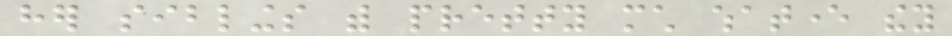her siblings with pretty much whatever they
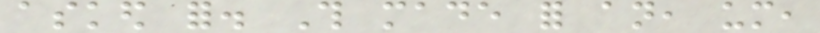asked for. This made for an, um,
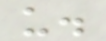us.
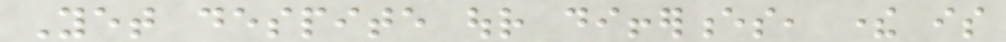Yet despite our differences, there is
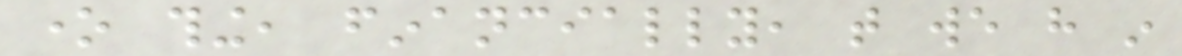one thing, financially, that we have in
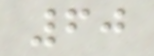60
